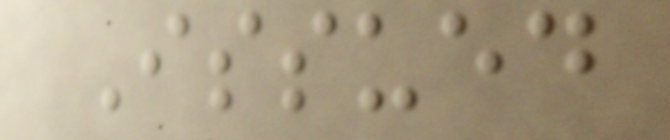Issued
